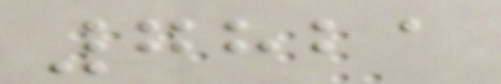7821
